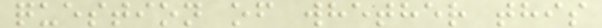question of whether this
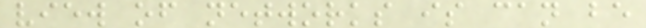view of networks is can be
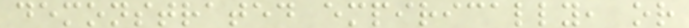demonstrated empirically, or
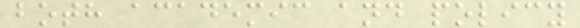both academic and policy
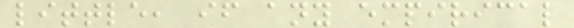little, if any empirical
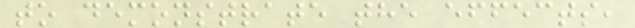to demonstrate the effects,
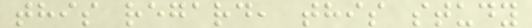this regard, this study
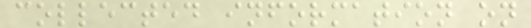collected information on
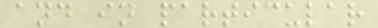and in particular
